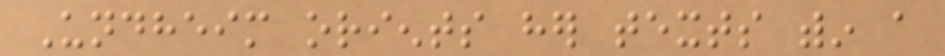Undheim orients her texts within a
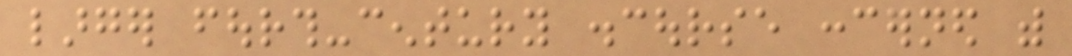larger fourth-century discourse concerned with
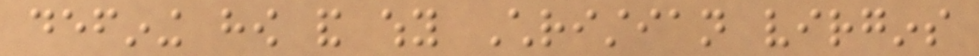defining how and why Christian virgins
